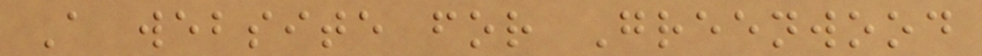A website for Greenwood
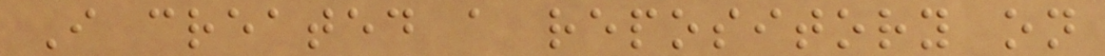I created a repository on
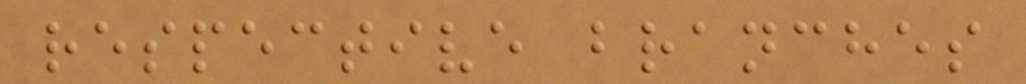respective branches
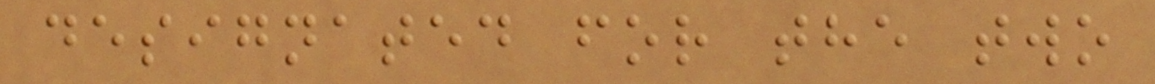designated for the two
